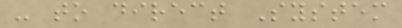- to direct System
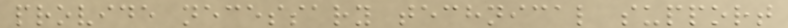provide necessary technical support
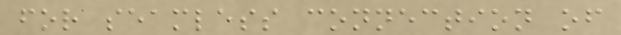for seamless connection of
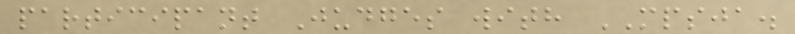participant Judges with MPSJA.
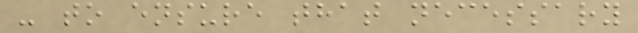- to ensure that necessary
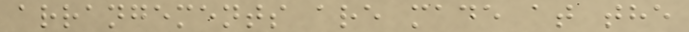arrangements are made at the
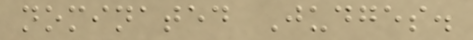nominated Judges.
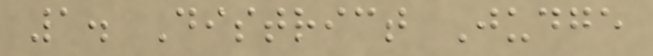1. District Judge
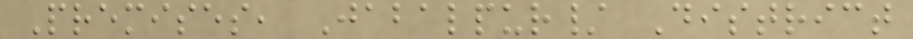Premises, Jabalpur/ District
